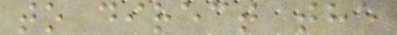to direct the
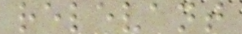relevant
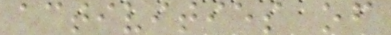activities of
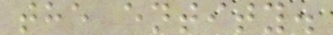the entity.
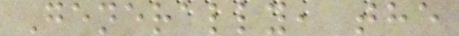Generally, the
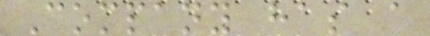Company has a
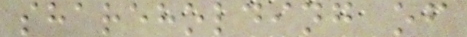shareholding of
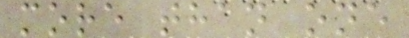more than one
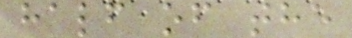half of the
